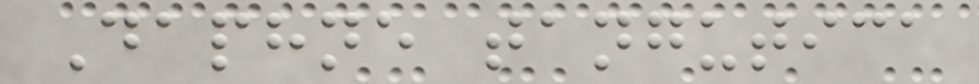Daphne tangutica
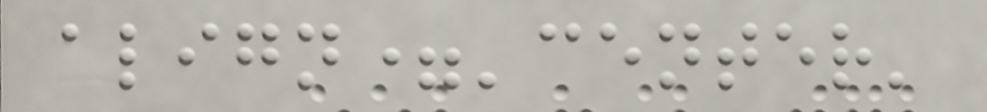align='center'
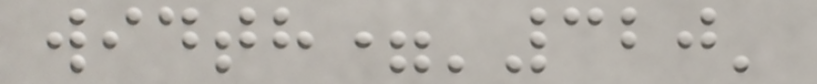width='320'
